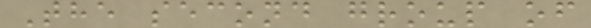The second group of
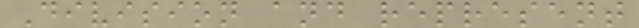Division and represent
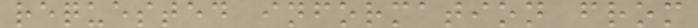requested information from
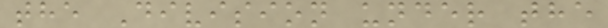the Division under the
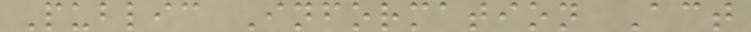Public Information Act
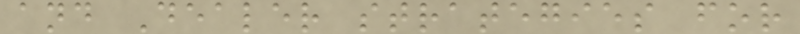and Dealer strategies for
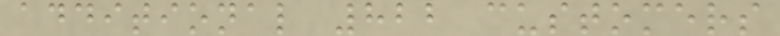additional 822 customers
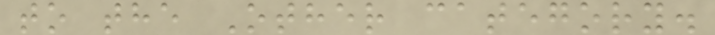to the Other category.
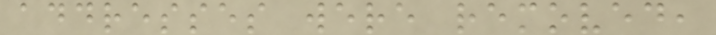addresses were removed,
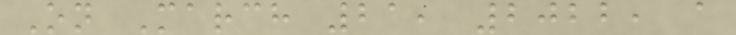On March 21, 2022, a
